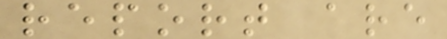report are
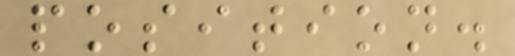position.
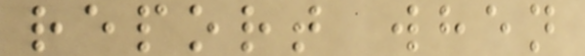report when
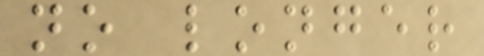no longer
